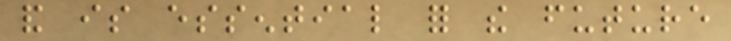and is essential for the future
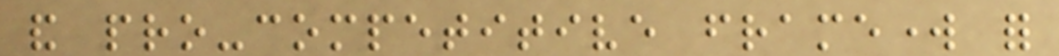and pro-competitive framework for
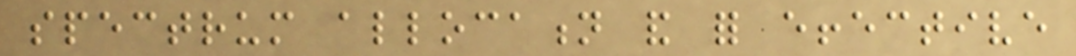spectrum allocation and for effective
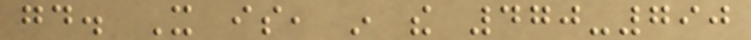good. It is, in the 470-790
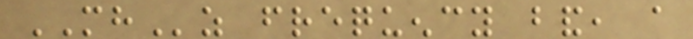MHz frequency band, a
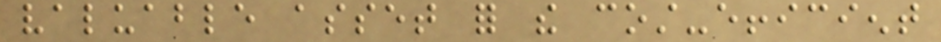valuable asset for the cost-efficient
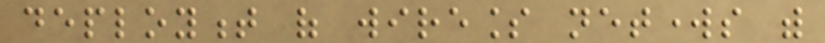deployment of wireless networks with
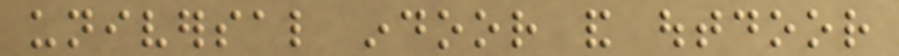universal indoor and outdoor
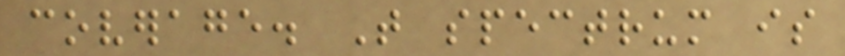coverage. That spectrum is
